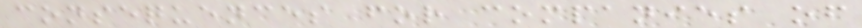consequences for companies of
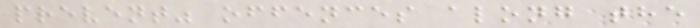prevent" offences along the
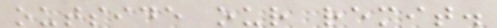outside our remit.
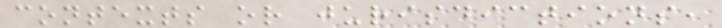contexts or jurisdictions,
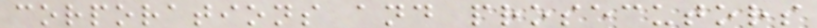corporations and prosecutors
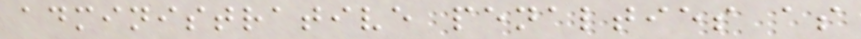administrative penalties as
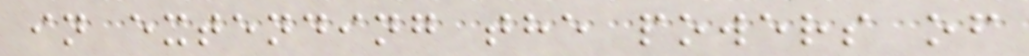in extending the powers of
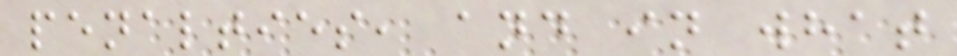penalties, and in what
